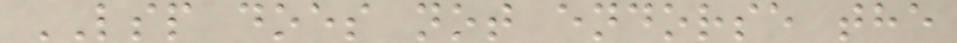LSP does not endorse the
